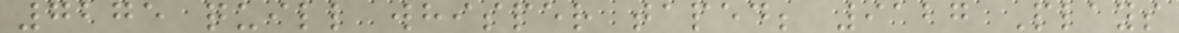7275 quill whisper taped; 9127 Plays
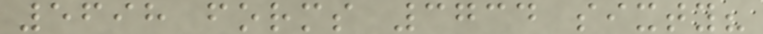5698 forms 3734 sixty?
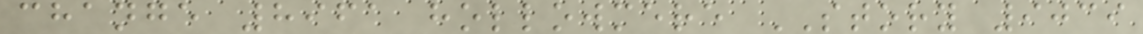change 8961 hollowmere STORY 9039
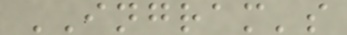INGRAM's
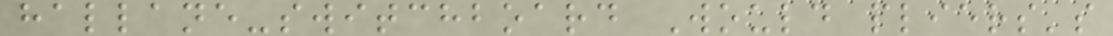hallane-switchboard Would pliers's
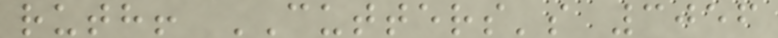ruth! CUTTERS's 3056
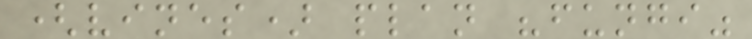(vines) plan "fungi"
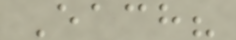Each?
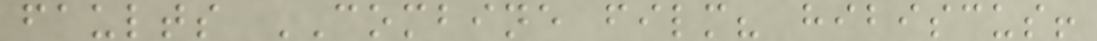faults COMBINE film? hibiscus!
